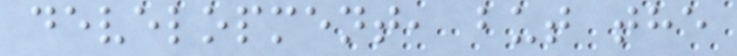development, but the
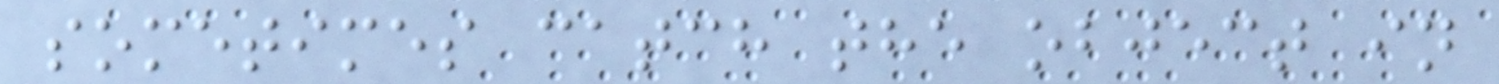sometimes catch the object in
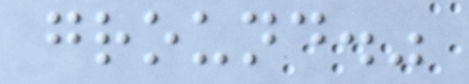ground."
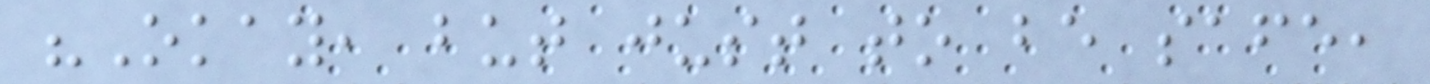"Okay, but just to be safe,
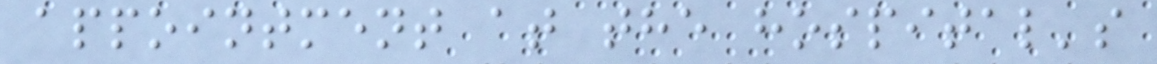appointment at the hospital's
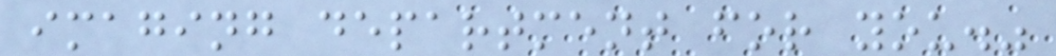imaging department for you."
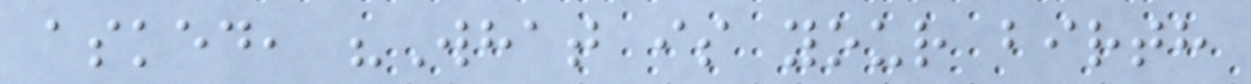asked, "What is your birth
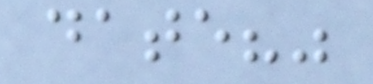date?"
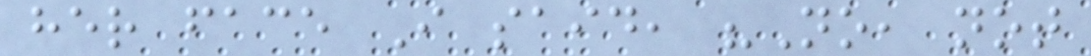her face I said, "No, not
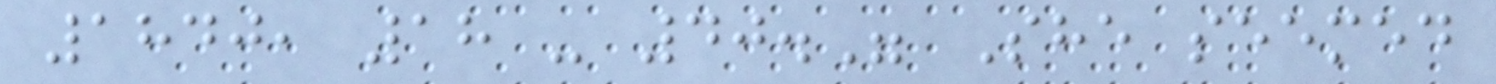1840, 18 - 40." She seemed
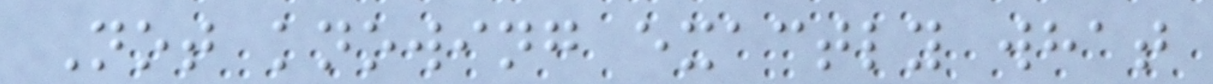Not knowing exactly what
